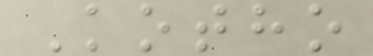Kotho
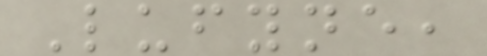Lufyne,
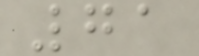71
